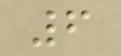6
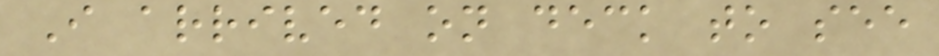I arrived on deck to see
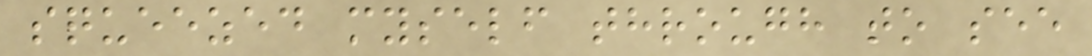squeezed myself through to see
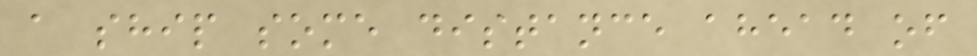a ship some distance ahead of
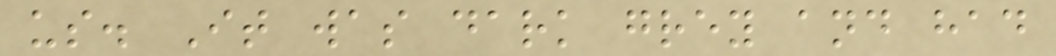us. It was dark grey and had
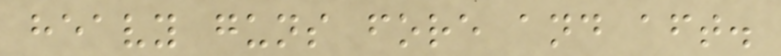heavy guns fore and aft.
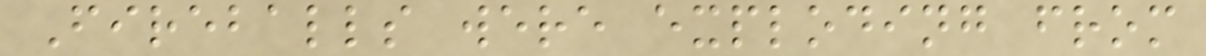Fireballs were exploding from
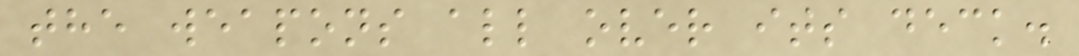the weapons all over its deck.
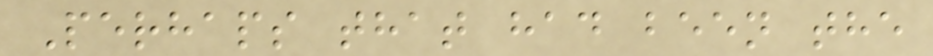Perhaps that had been the
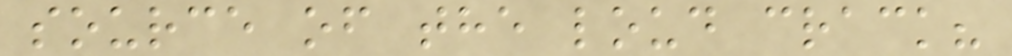source of the loud crack?
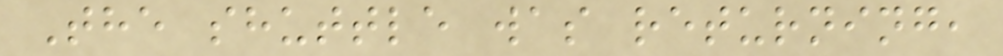The shuttle was returning,
